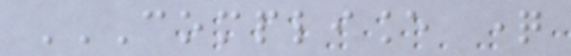COMPLIANCE QUESTION
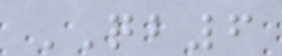QB6
